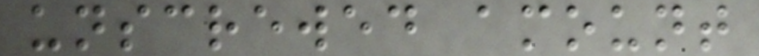unscrewed amount
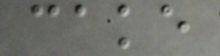cake
